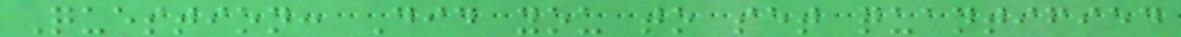Question: Did you to set quantified
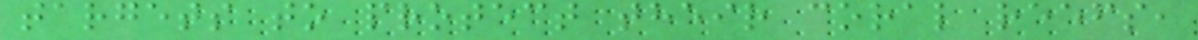targets to protect their coral reefs,
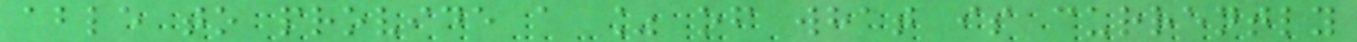able to provide a % of what is currently
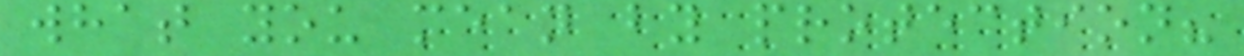what you mean by protection?
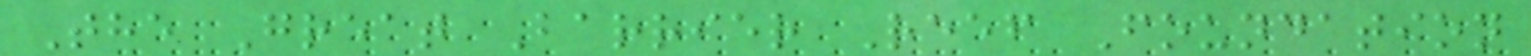The Great Barrier Reef Foundation
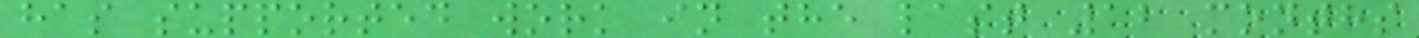has supported work in the last 12 months
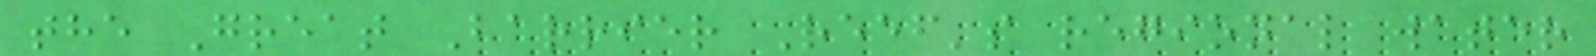the Great Barrier Reef's regional water
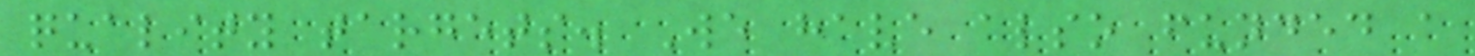quality targets. We have also funded a
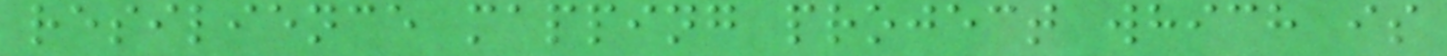resilience mapping project which is
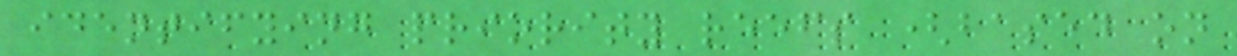identifying priority reefs (based on
